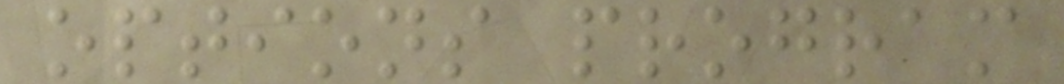options program
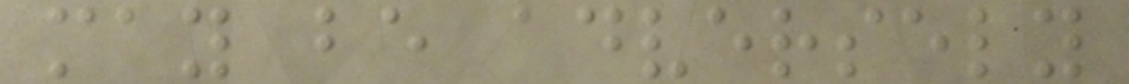may be adversely
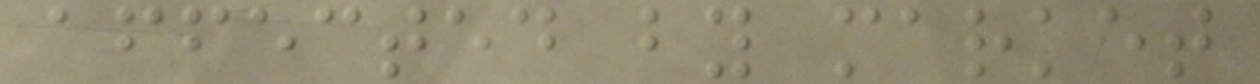affected by market
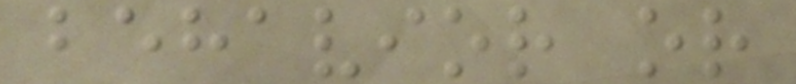behavior or
